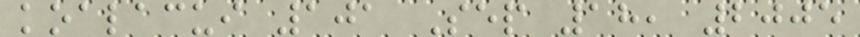koalacui 101 Sep 18, 2005
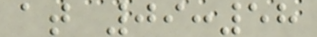at 09:58
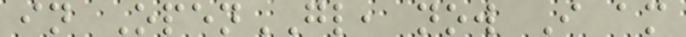in OpenGL, now I am
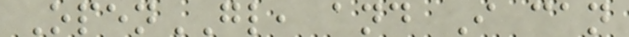OpenGL, and I can
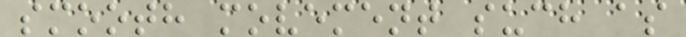smooth movement such as
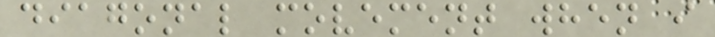diagonal movement when i
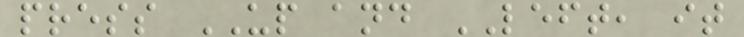press UP and LEFT, it
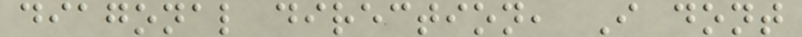diagonal direction, I dont
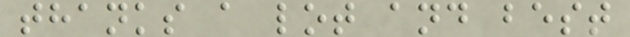thanks a lot and best
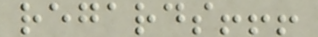regards!!!
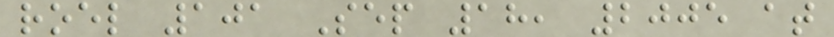roel 101 Sep 18, 2005 at
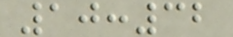10:32
